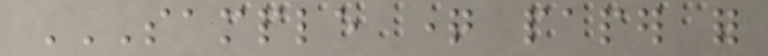SAMPLE QUESTION PAPER FOR
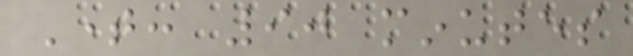Time: 90 minutes
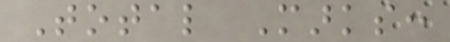Total Marks:
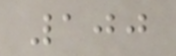100
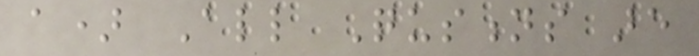a) All Qustions are
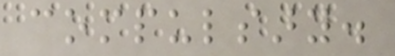compulsary.
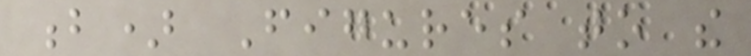b) Figures to the
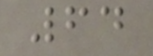64
